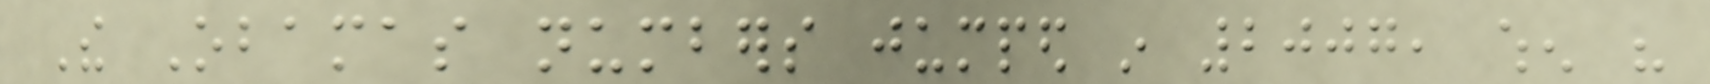The Obamas numbers jumped in 2007, when his
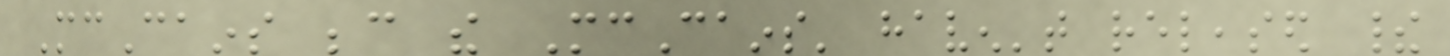McCains because the McCains' haven't released their
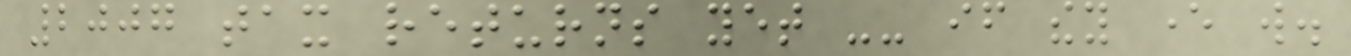2007 tax returns yet -- if they ever will.
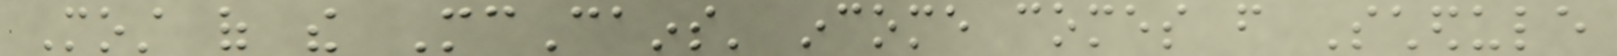Most of the McCains' income comes from Schedule
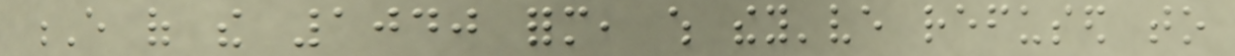E of the 1040 form, which they've refused to
